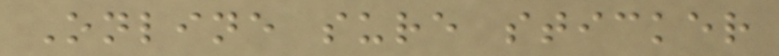Online sure sticker
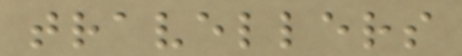travellers
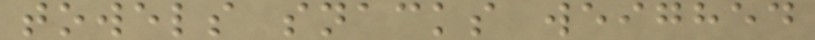towels snacks weighed
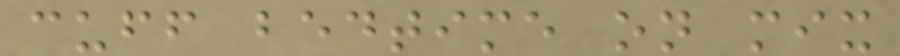cuff bedtime on mix
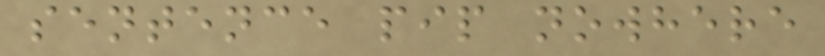sentence pip nowhere
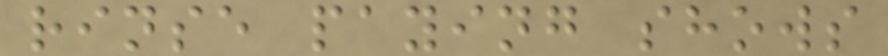rinse paying shows
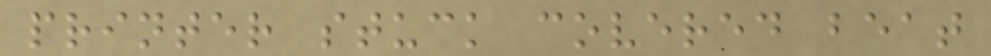printer stuck covered beat
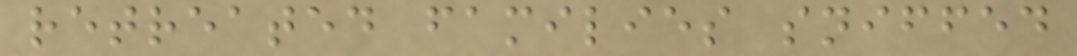retreated families sniffed
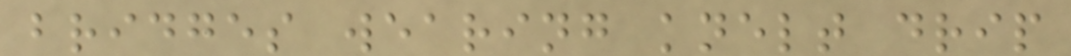bridges wearing knelt drip
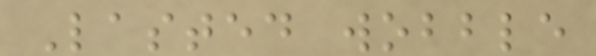Lasted wobble
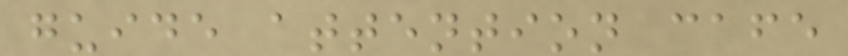guide attention cafe
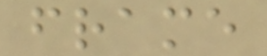frame
